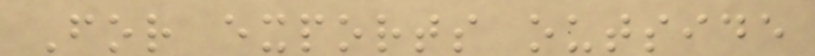For exports outside
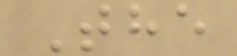The
